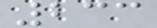233
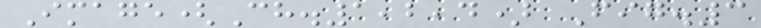Image(Ch.1,2,4) Fig.3
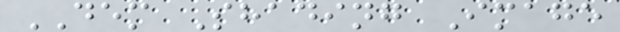DEM Shading Image
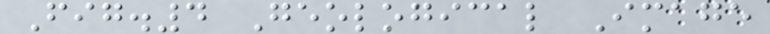Fig.4 Geological Image
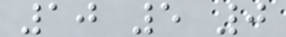10 5 0
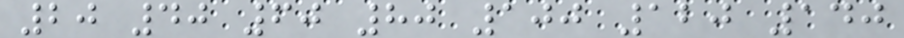20 40 60 80 100 120 140
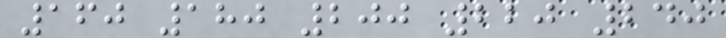160 180 200 220 240
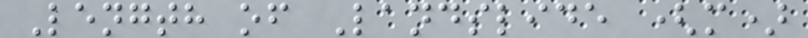Length of Landslide (m)
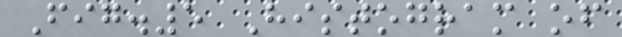Fig.5 Histogram of
